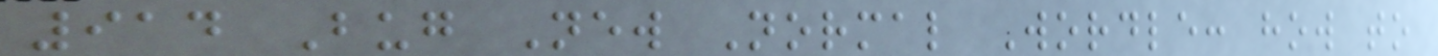914 Bug New Normal Wordle: how to
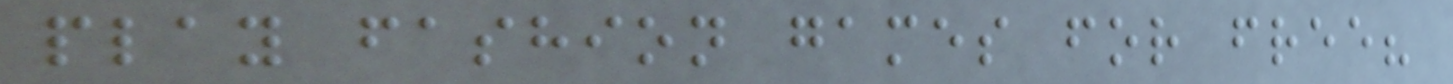play fashion games for free?
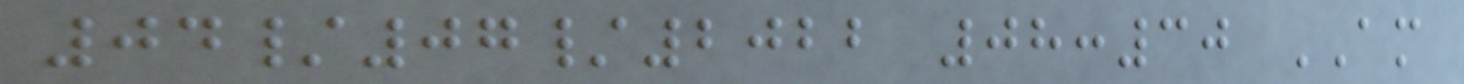04/07/2022 08:30 AM
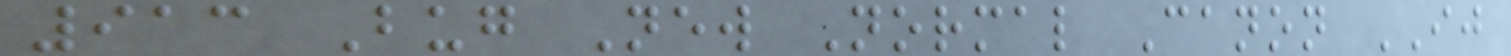913 Bug New Normal Canon IJ
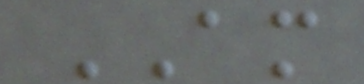AM
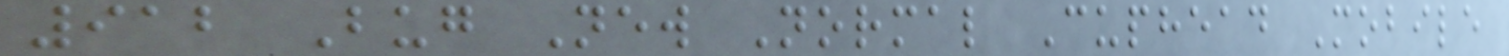912 Bug New Normal Cuphead Mobile
